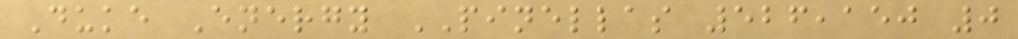Duke Energy PINELLAS 526,150 0
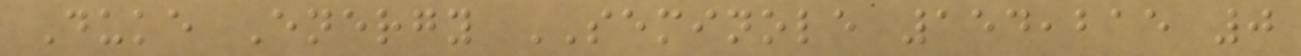Duke Energy SEMINOLE 154,215 0
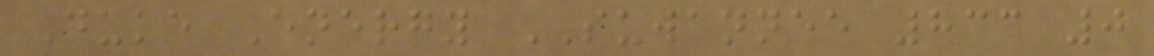Duke Energy SUWANNEE 833 0
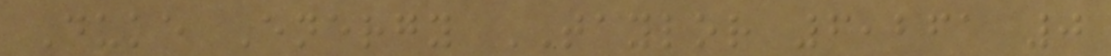Duke Energy TAYLOR 6,261 0
